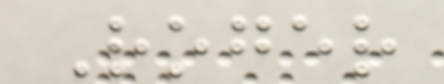Roger
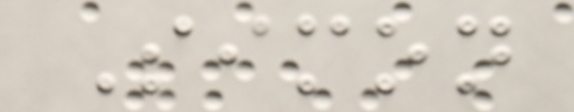Simon
